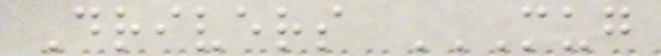Drivers MUG
